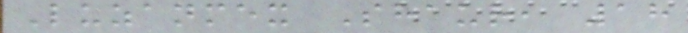Luzanmex Shaur, 18
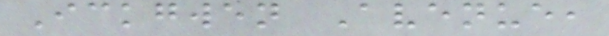Ickgwen Avenue,
